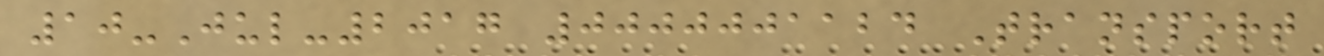10-Jul-2017 0000001124 Transport
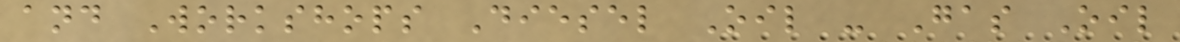and Workshops Diesel Oil - Gas Oil
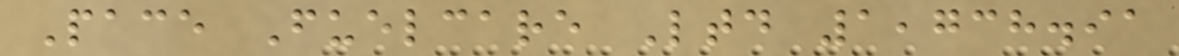Pace Fuelcare Ltd 1,738.91
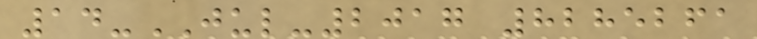14-JUL-2017 8285261
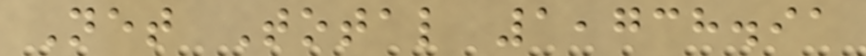Net Total 1,738.91
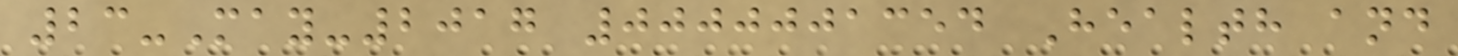23-May-2017 0000001354 Health and
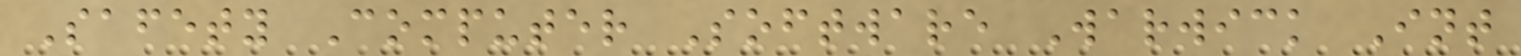Safety Computer Software Warwick Int
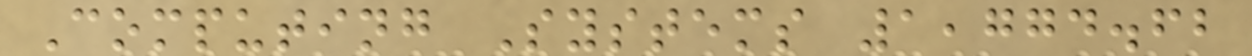Computing Systems 1,774.62
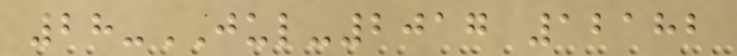28-JUL-2017 12182
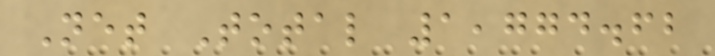Net Total 1,774.62
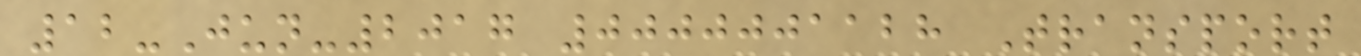12-Jun-2017 0000001128 Transport
